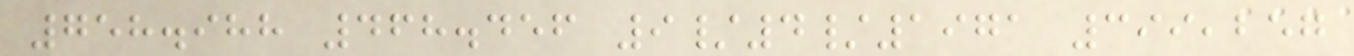758.988 468.456 9/4/1971 399,257
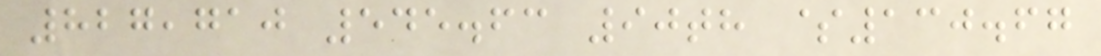827,710 545.63 90th $130.67
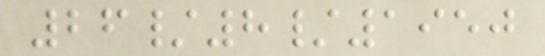26/8/1950
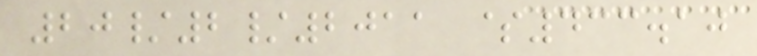20/2/2011 $433.10
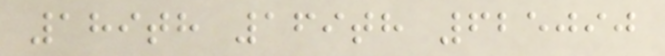189th 169th 625090
